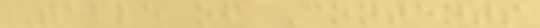Table of Contents
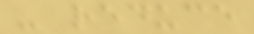- reduce
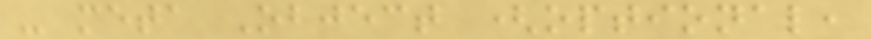- meta Object (optional,
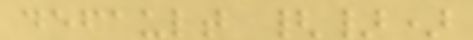default {})
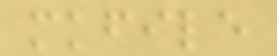mkfile
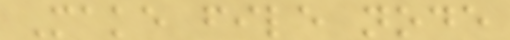Make file node
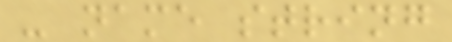- name string
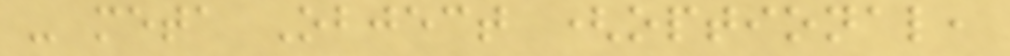- meta Object (optional,
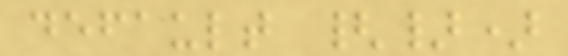default {})
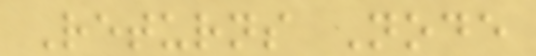Returns Node
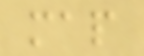map
